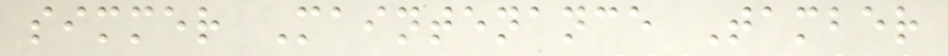simmer Maintenance Tamber
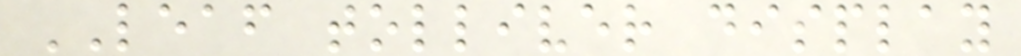LEAF tolliver display
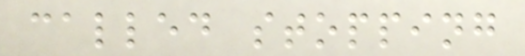called stopping
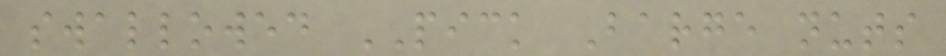swallowed PICK Barge nuts
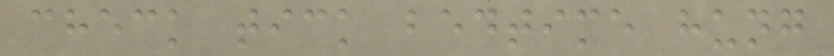check tick bedtime hung
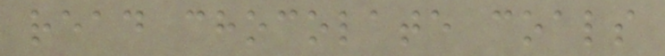read chocolate coals
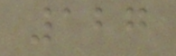127
